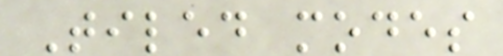Tiled modes
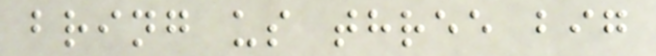bring us three big
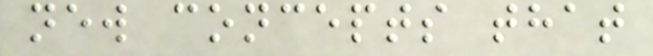new concepts that
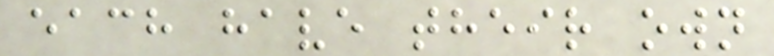each have their own
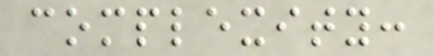complexity:
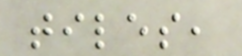tiles,
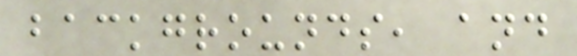backgrounds, and
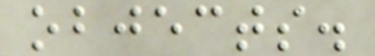objects.
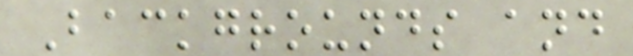Backgrounds and
